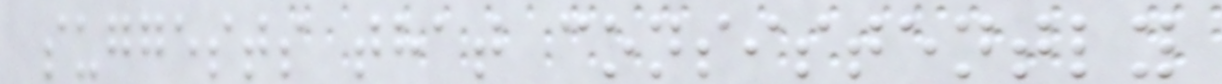suggests that consistently
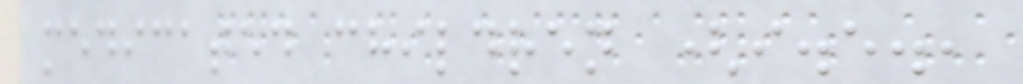medicated children (i.e.,
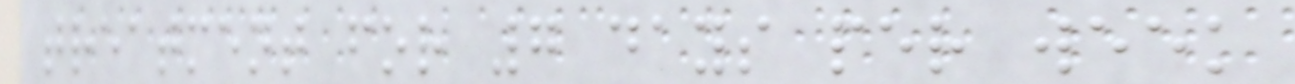treatment for 7 days per week
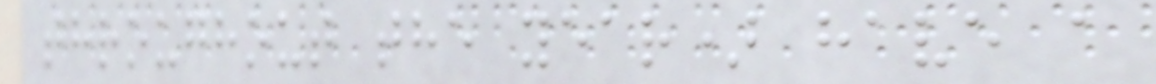throughout the year) have a
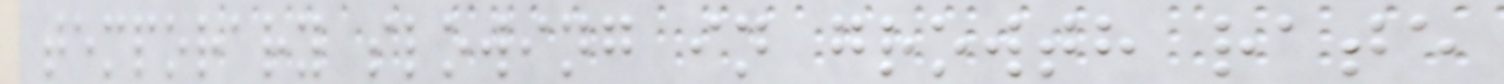temporary slowing in growth rate
